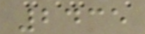2435
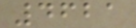4621
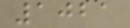1021
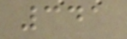341
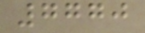7770
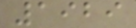1929
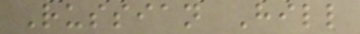Russian Hill
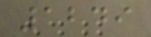1249
